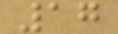17
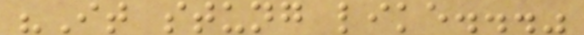"It stung like..."
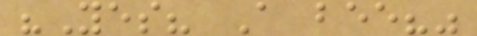"Yes? A bee?"
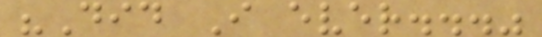"Did I ever..."
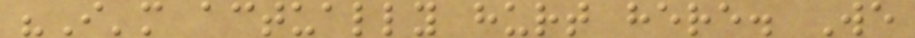"I'm actually hurt here. We
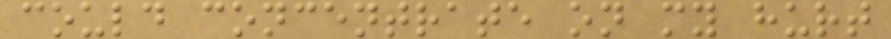could concentrate on my hurt
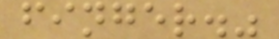finger."
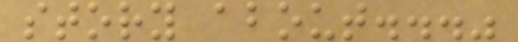story about..."
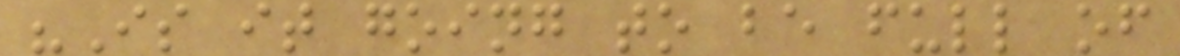"Is it going to be full of
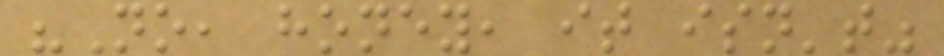"No, honey, it isn't"
